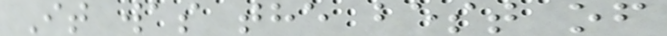It was the best of
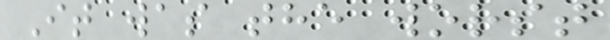It was the worst
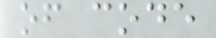of code
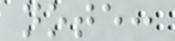note:
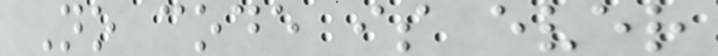No code is ever
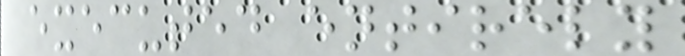executed entirely
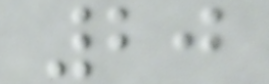20
